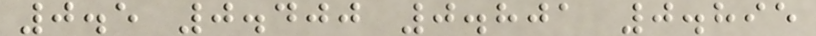0.5 0.400 0.801 0.895
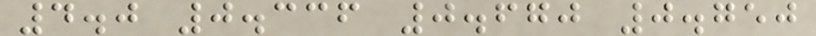4.0 0.336 0.670 0.750
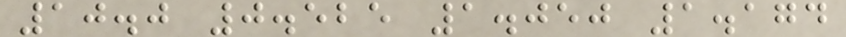10.0 0.525 1.050 1.174
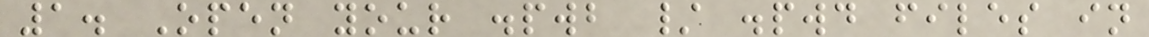1. Open your .pwb / .pwd files in
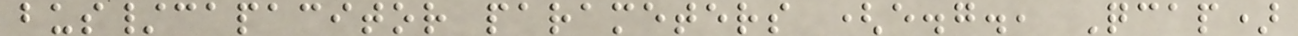bus/capacitor parameters (e.g., Qcap)
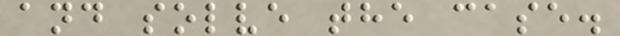and solve the case.
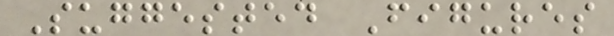Suggested Figures
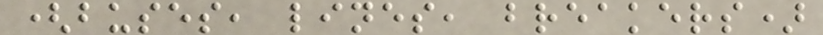(buses, lines, breakers)
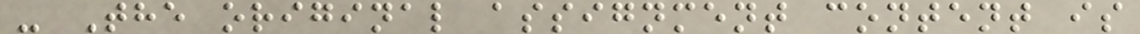- The original assignment content is
